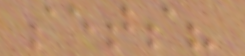sets?
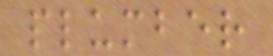plumber
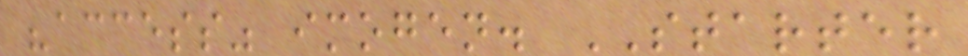"access" imogen. STARTER
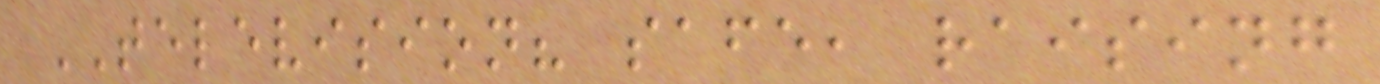TELEVISION? safe, raising
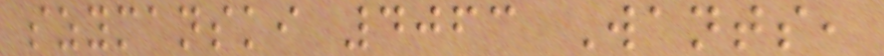szymanski 4063 Wants,
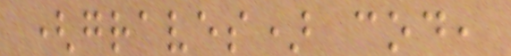(graves) cod,
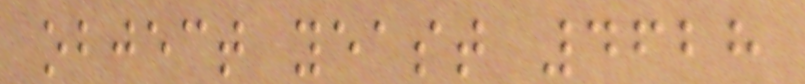object yeast 4628
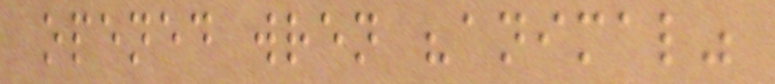opened wren "animal"
